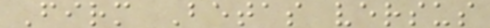Firm Betas versus
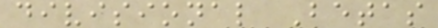divisional Betas
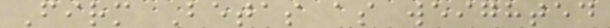Firm Betas as weighted
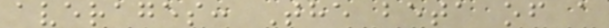averages: The beta of a
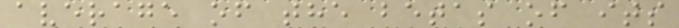average of the betas of its
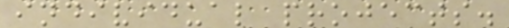individual projects.
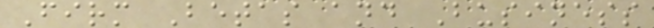Firm Betas and Business
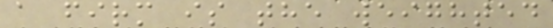a firm is the weighted
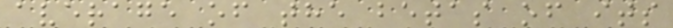average of the betas of its
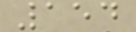154
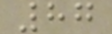87
